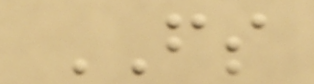FS
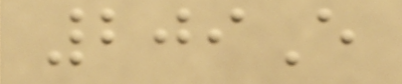209E
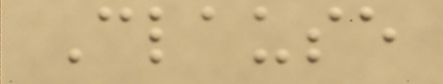Clause
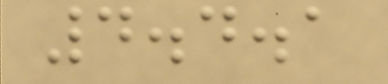4.4.1
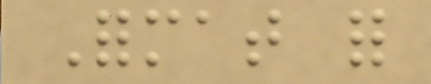Format for
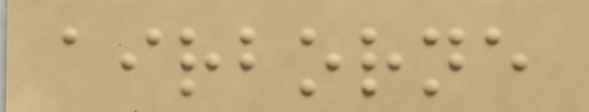airborne
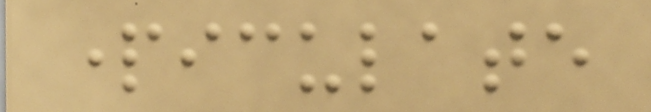particulate
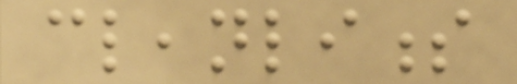cleanliness
